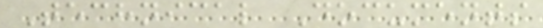Technical Documents
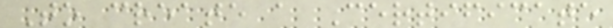To create a Certificate
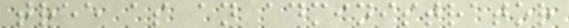tree as an administrator
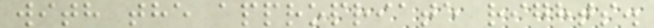with the appropriate rights.
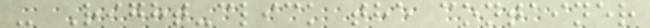- Right-click the container
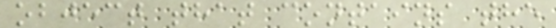object that contains the
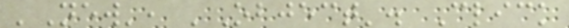'New', 'Object'. Click
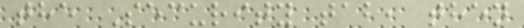the Security tab, then
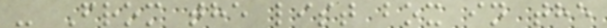- From the list box in the
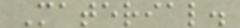Material.
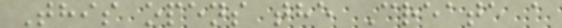This opens the Create a
